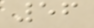56
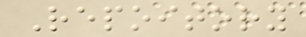Repoitory
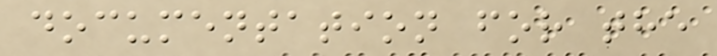documentation for the
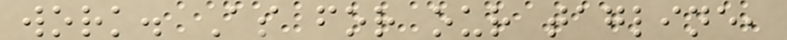work. As for our tagline,
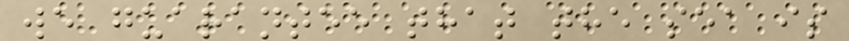we guarantee that the sea is
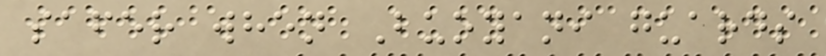safer when Buoyani guards
